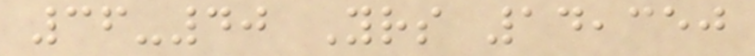36-40 Yrs 14,350
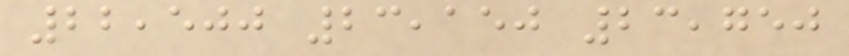22,500 23,150 23,750
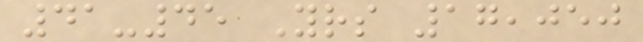41-45 Yrs 17,050
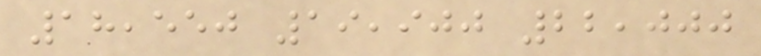18,550 19,900 22,000
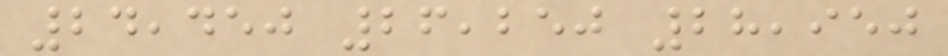24,450 26,250 28,950
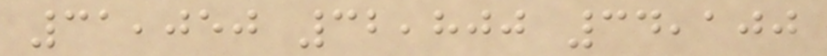31,050 32,800 34,100
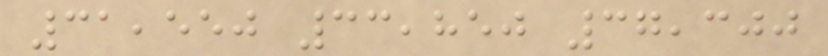31,550 33,850 37,300
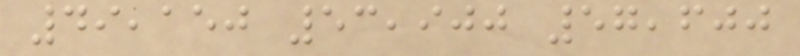49,150 53,900 57,600
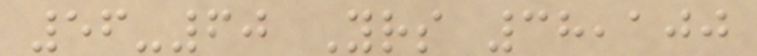56-60 Yrs 38,100
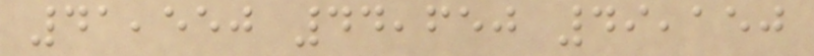41,550 44,650 49,150
